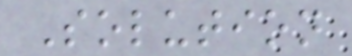Solution
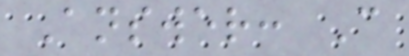Answer: C
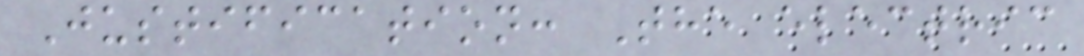Justification: The electric
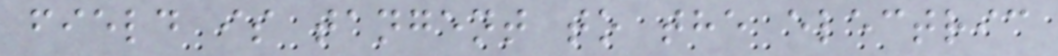field is tangent to the electric
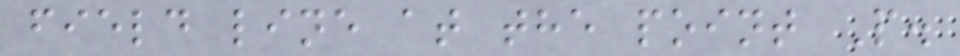field line at the point P.
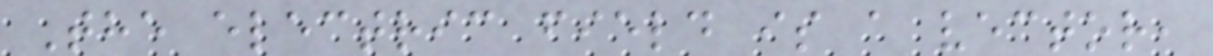The electric field is a vector,
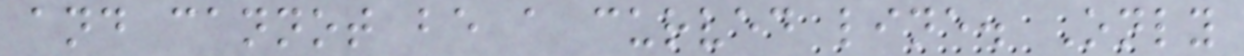and cannot be a curved line. Only
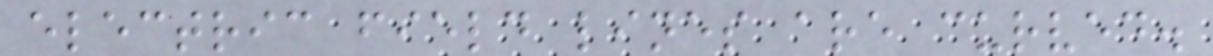electric field lines are curved.
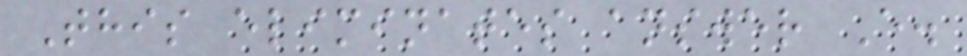This eliminates answer E.
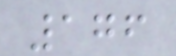176
